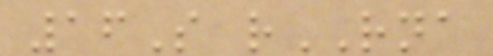16S rRNA
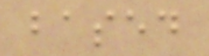based
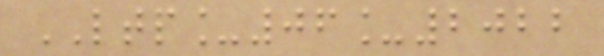LTP_06_2022
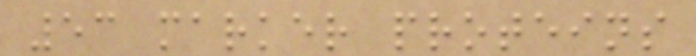53 marker proteins
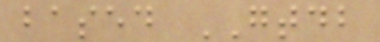based GTDB
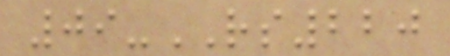09-RS220
